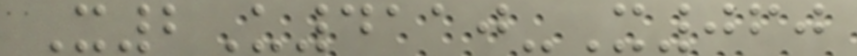X2U4110-X060
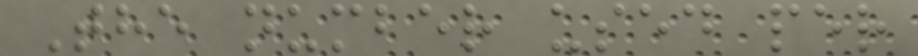The number used per
